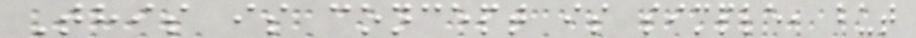This is concept is simple, but
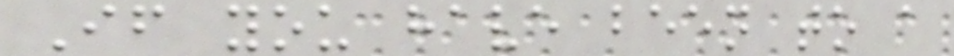If you have been to a
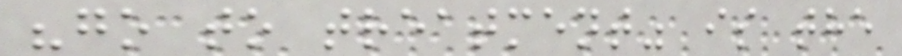"go to treatment" is the
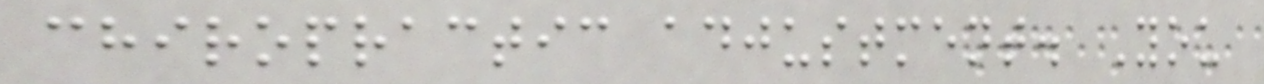chiropractic adjustment. You
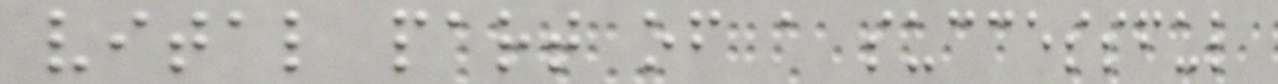vital part of a successful
